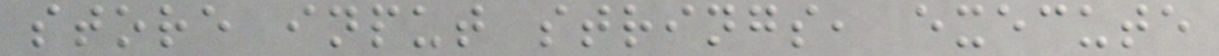store input strings, execute
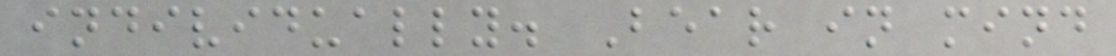individually. Bear in mind
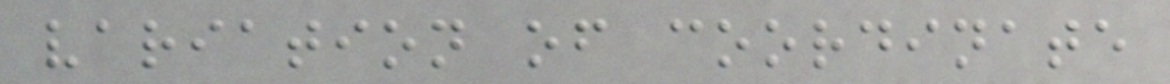variation of coordinate
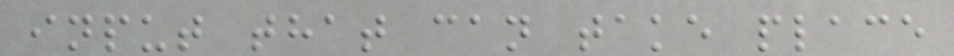input that can take place
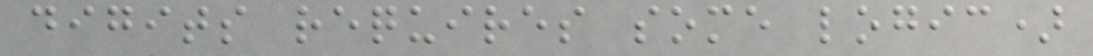digits requires some logic)
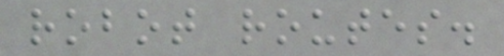robot routes.
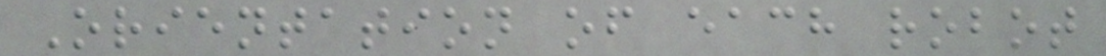Orientation of each robot
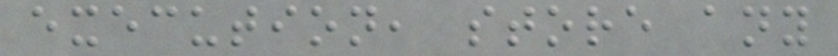execution, store any
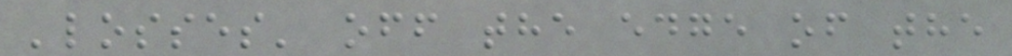'losses' off the edge of the
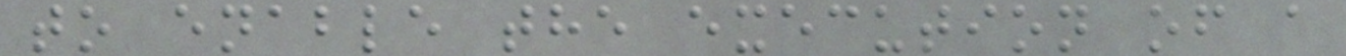to enable the execution of a
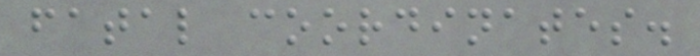fatal coordinates.
